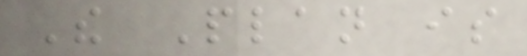The Plan is
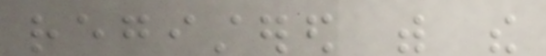registered with the
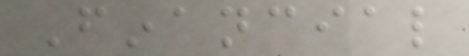Financial
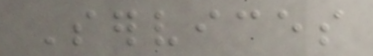Services
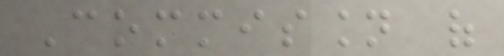Commission of
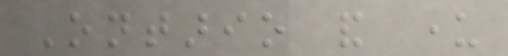Ontario and under
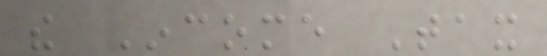the Income Tax
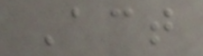Act
